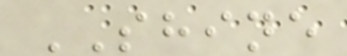SHINE
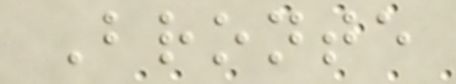Bronte
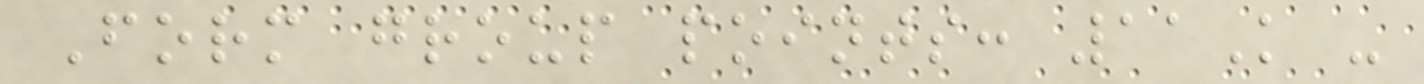Form group points: 11K -
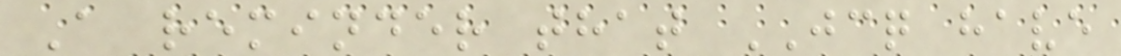A reminder that JCQ have
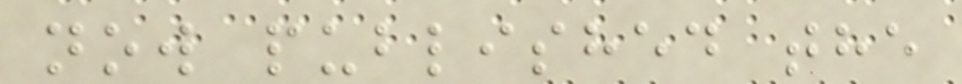now published the
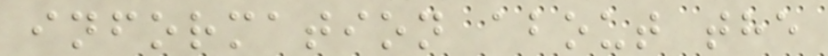information about the
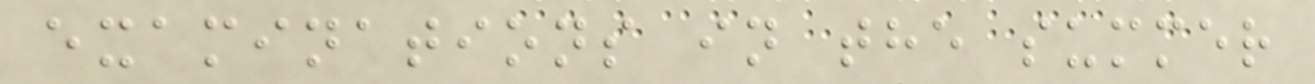examinations in the summer
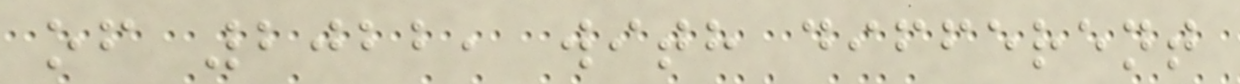of 2022, with different
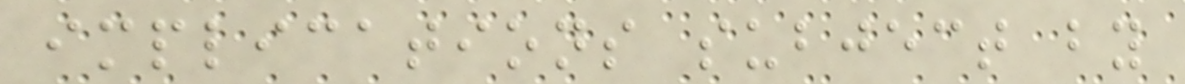implications subject by
